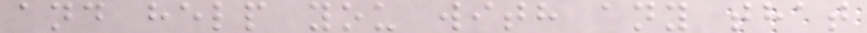and help you with any that
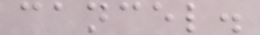cancel.
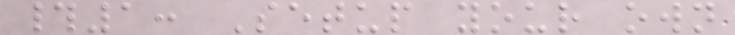#1: Setup your own
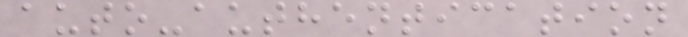auto-authentication
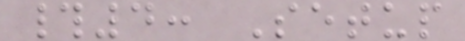#4: Setup
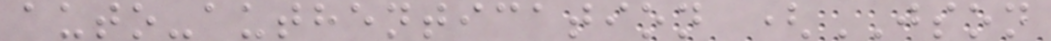auto-authentication (JSON
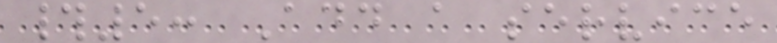#5: Add a service
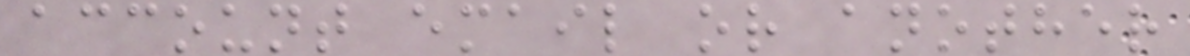account email or another
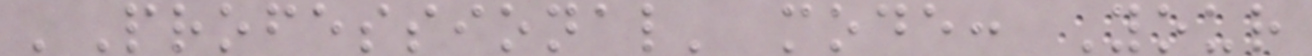'Professional' mode: Your
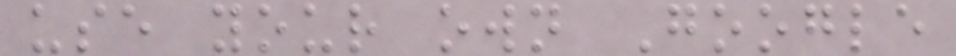use your own Google
